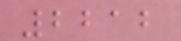2212
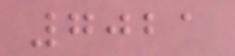7021
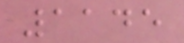1145
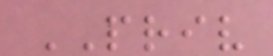PRIV
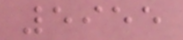5955
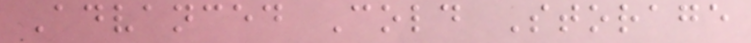Advanced Cold Storage
